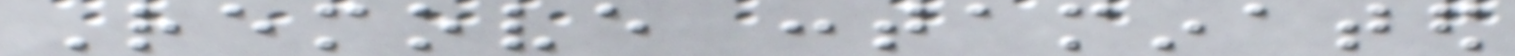Remove contaminated
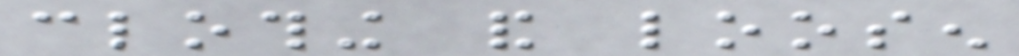clothing and loosen
